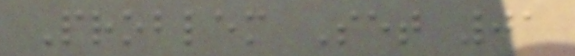Problem Set 01
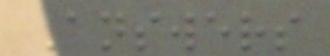Answers
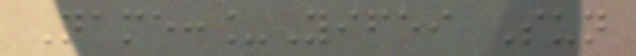Name:_Yifei Sun
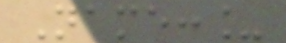Name:_
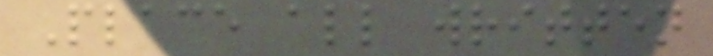Place all written
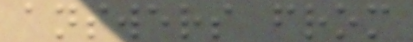answers from
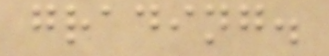grading.
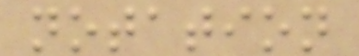notation
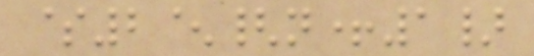$2^{n+1}
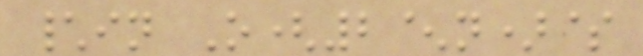\in O(2^n)$
